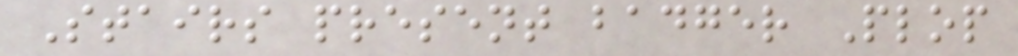Stairs present badger Plop
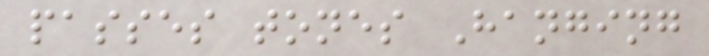passes tones Hanging
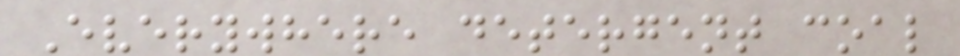Everywhere detergent coal
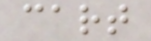cart
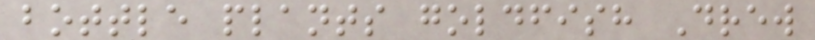bottle plants goldfish Drew
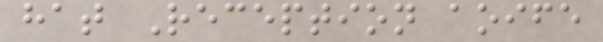hat Reception aoife
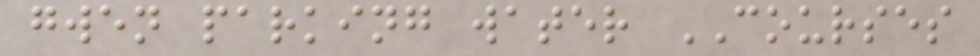gwen parking water COURSES
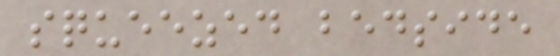squeezed bedside
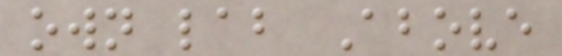own lab Above
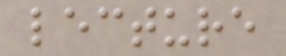lecture
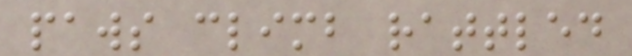paws climb rattled
